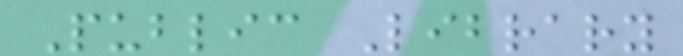Public Library
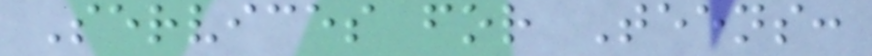Services for Teens:
